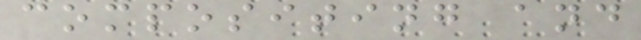compositing and
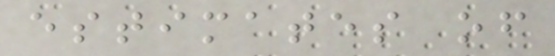estimates of
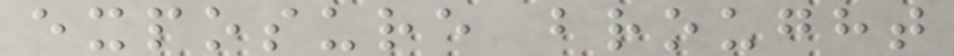exposure brought
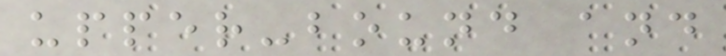upper-bound and
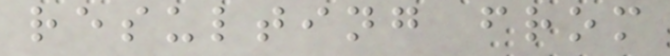resulting from
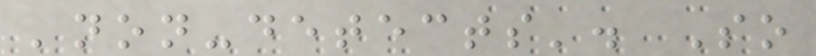'non-detects'. So
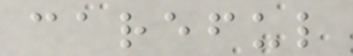careful
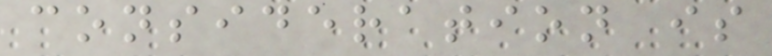consideration is
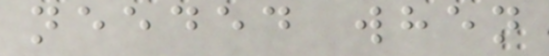needed when
